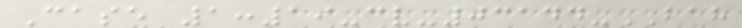Case 1:19-cv-03144-BAH
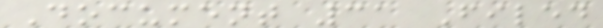Document 31 Filed
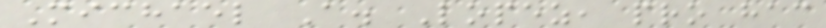Michael A. Lopez, pro hac
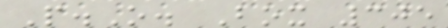P.O. Box 305
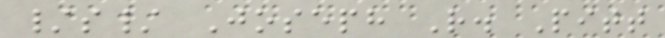/s/ Joseph R. Pitt
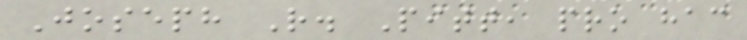Joseph R. Pitt, pro hac
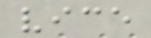vice
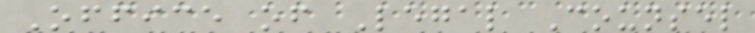Office of Legal Counsel
